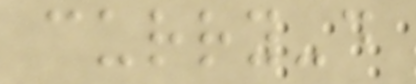curry-d
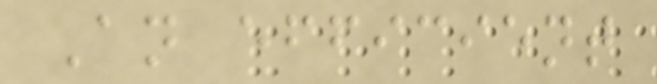An efficient
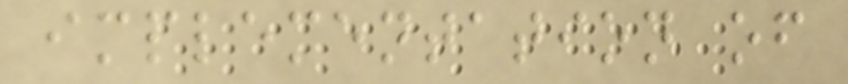implementation of
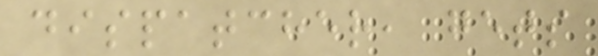dispatcher, gets
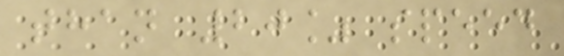than 20% speed
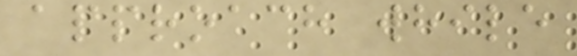approach while
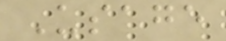Usage
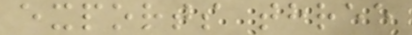exports three
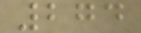274
